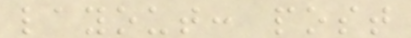layout: post
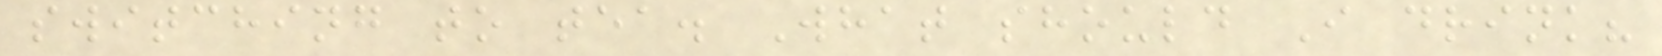switching to tea. What should I drink?
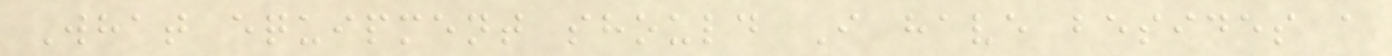What equipment should I have besides a
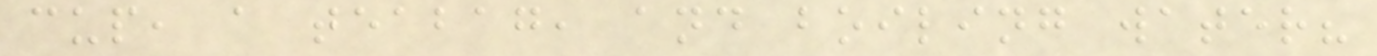cup, a teabag, and boiling water?
